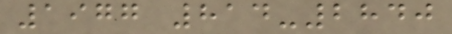1977 814-2840
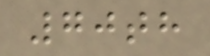70th
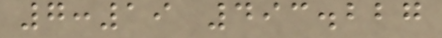7:19 493.227
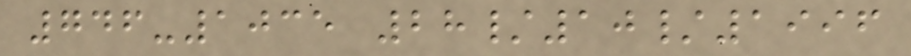746-1035 28/10/1996
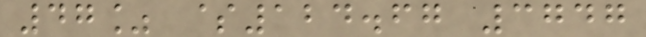47% $124.67 3747
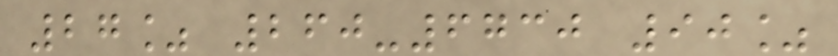27% 260-6730 90%
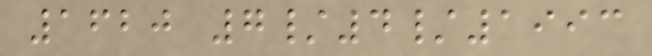1620 7/4/1993
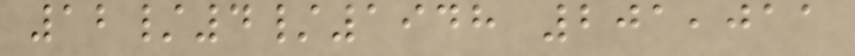12/4/1948 201,011
